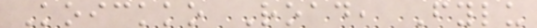Koickko Road, Fylu
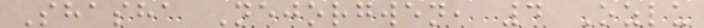Shasha Nejorgwen, 4 Ozlu
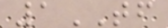1TF
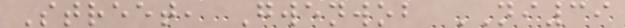Street, Gwenwob NI39
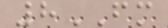8FM
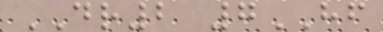DR2 7HF
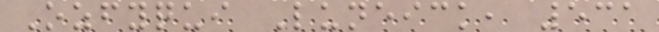Ozfyqui Luneick, 531
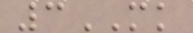3MK
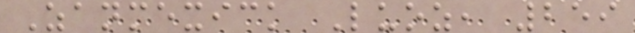Zanmexick Luoz, 259
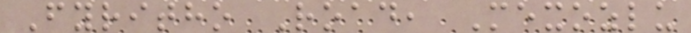Fyritho Road, Mexozlu
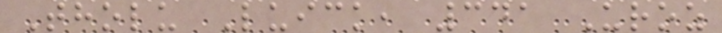Tholu Luick, 341 Uroz
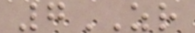7ZR
